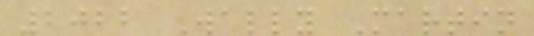2022 Wally Martin
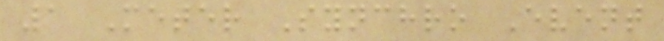1 Meter Synchro Event
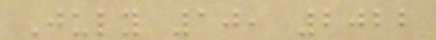July 10, 2022
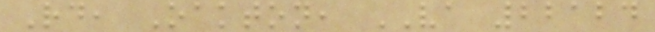Rd, Oakton, VA 22124
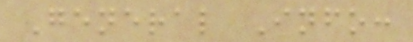General Info:
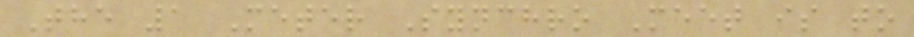The 1 Meter Synchro Meet is to
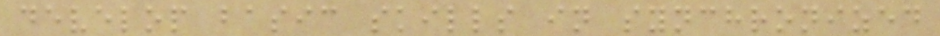develop basic skills in synchronized
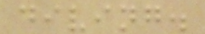diving.
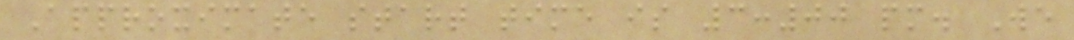Approximate start time is 3:00 pm. We
